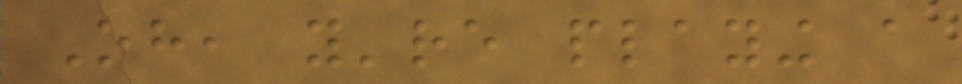Oh, you're playing a
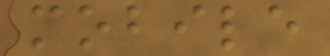mobile
